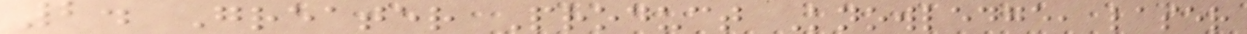2. Greater Product Knowledge, laser
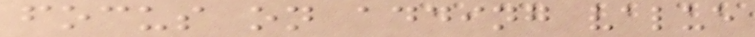focus on adding value
